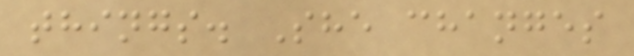things. She changes
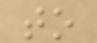to
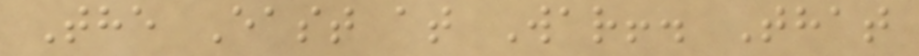The East at War!. That
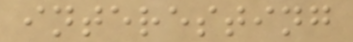interesting
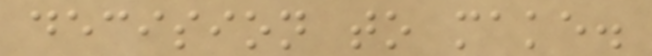decision to make.
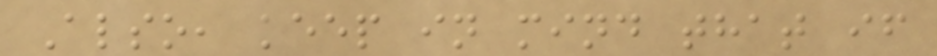Also, keep in mind that if
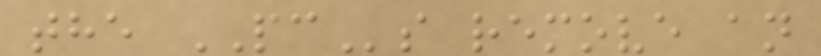the PCs remove an
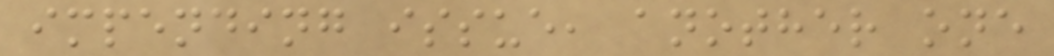impending issue, another one
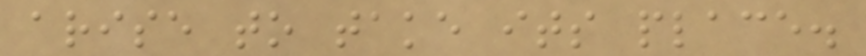arise to take its place.
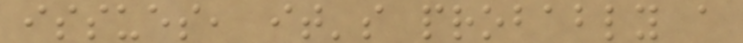issues, it's probably a
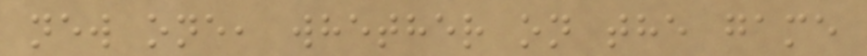new one, whether on the game
